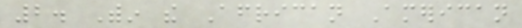2. Within the African American
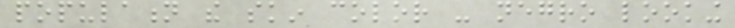population the skin color - negro looking
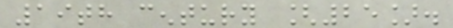19th century [25].
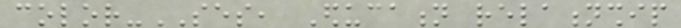color-SES, Education relationship
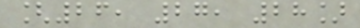[26, 27, 28]
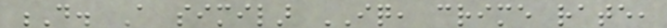D. A similar IQ, crime rate,
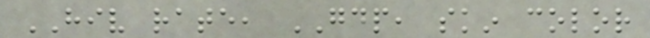HIV rate, GDP, skin color
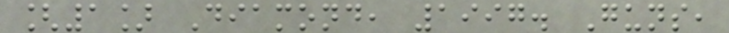[1] Diamond, 1997. Guns,
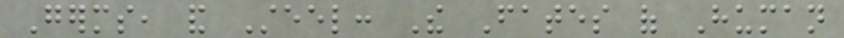Germs, and Steel: The Fates of Human
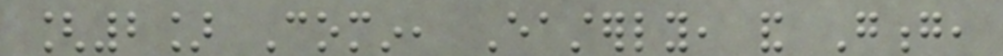[2] Comin, Easterly, and Gong,
